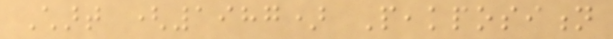Chart (1987) Peakposition
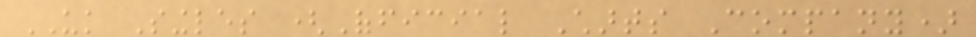UK Singles (Official Charts Company)
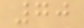70
